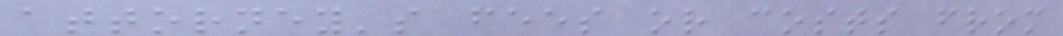attorney's fees or costs from
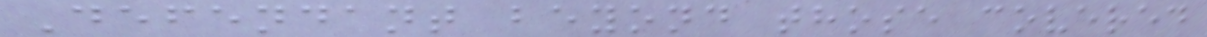Defendant beyond those covered
